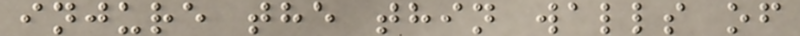injure the thin walls of
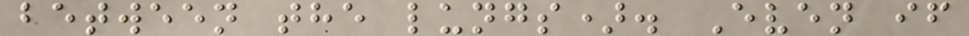between the lungs). Even if
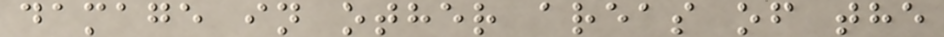damage in other areas of the
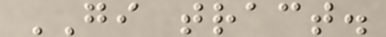GI tract.
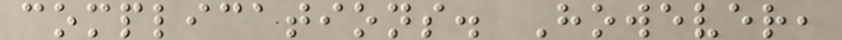complications. However,
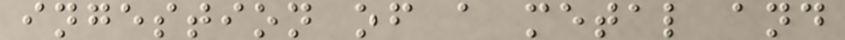ingestion of a metal and
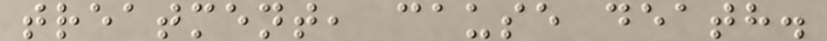treatment, cause death.
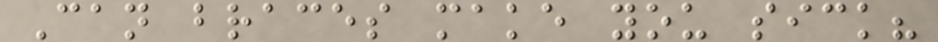Can braces make you sick?
